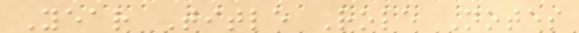Year Title Role Notes
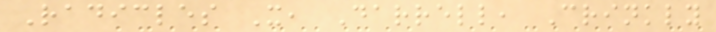Radicles X, Darrell, Crinkly
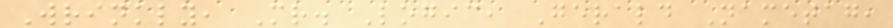Wrinkly, Mr. Logic, Gerald Nametag,
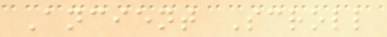Ancient Scroll
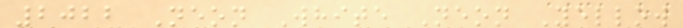2022 Neon White Neon Yellow
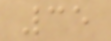35
